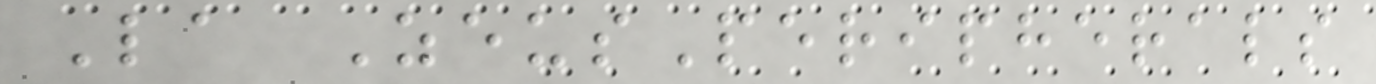La ZeusPeripherals
